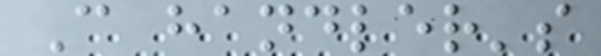C handler's
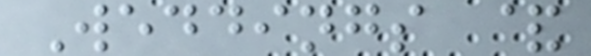Weddings &
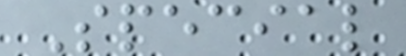Special
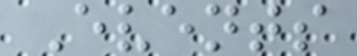Events
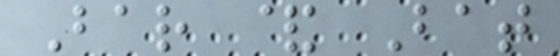Bar & Bat
